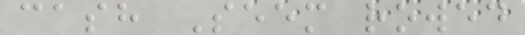cash Seem rowed
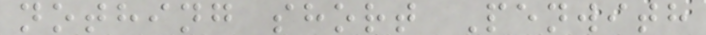nothing short Penwith
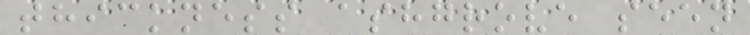thickness ashgrove seen
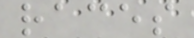races
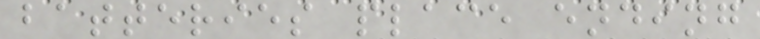batteries place ending
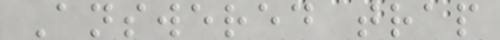Answered trap
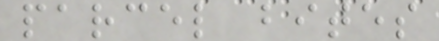parcel bites
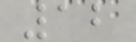12
